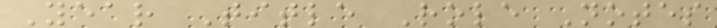Year Title Role Notes
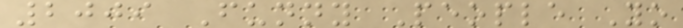2009 Funny People Yo
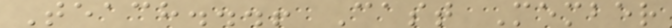Teach...! Cast Member
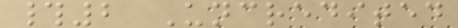#2 Uncredited
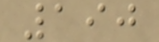190
